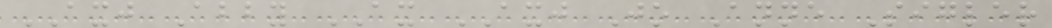AXJ Abby AX AXJ Jo Anne Sigler
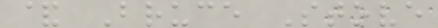& Bruce Stove
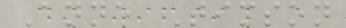Anne Timson
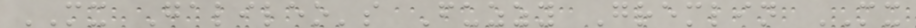MX Galileo's Fuzzy Gremlin MX
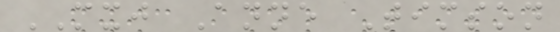MXJ Anne Timson
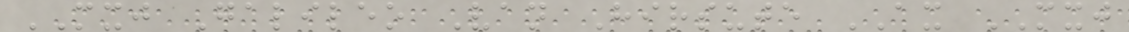MXJ Galileo Van Hirsute AX MXJ
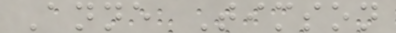Anne Timson
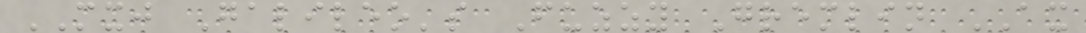MXJ Galileo's Fuzzy Gremlin AX
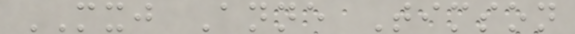MXJ Anne Timson
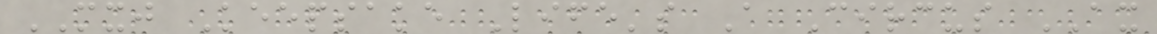MXJ Keepsake Life's A Circus AX
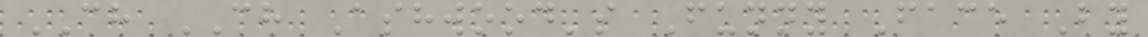CH CH Ashwood's Funny Face By
